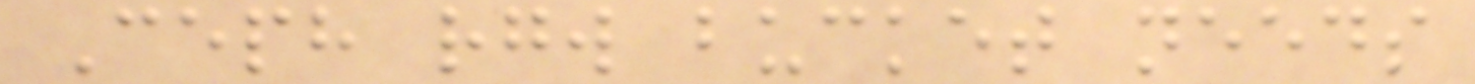Ceph rgw bucket needs
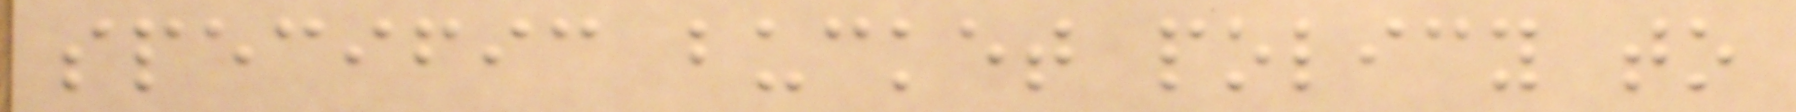specific bucket policy to
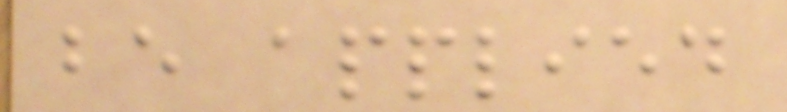be applied
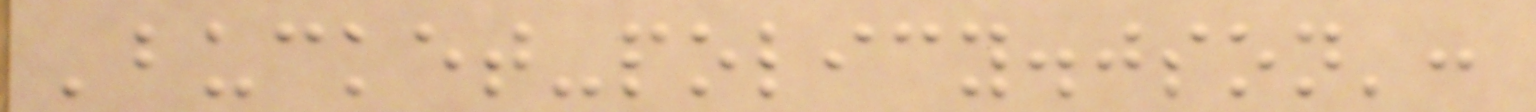'bucket-policy.json':
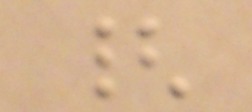{
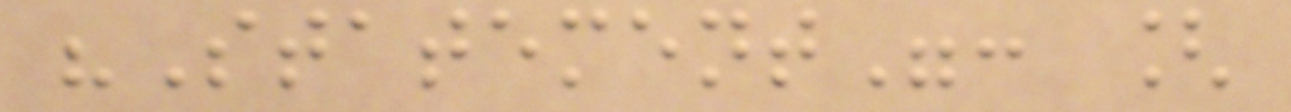"Statement": [
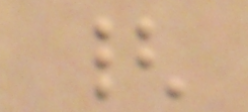{
